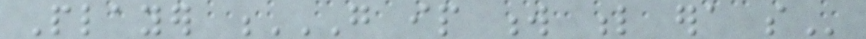Player G IP W L ERA SO
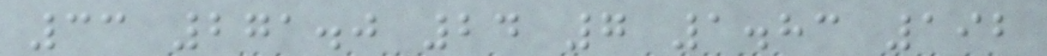33 271.0 24 7 1.83 192
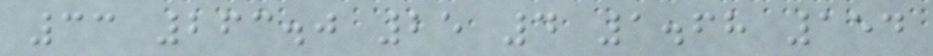33 263.0 25 4 1.68 154
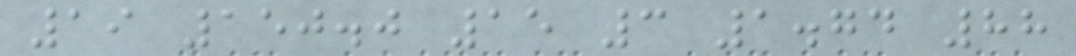19 150.0 15 3 1.74 88
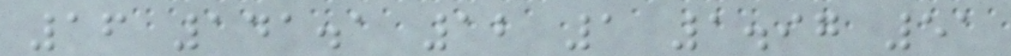16 141.1 12 1 1.97 51
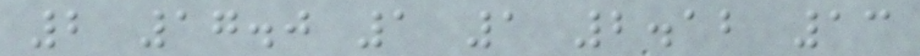2 17.0 1 1 2.12 13
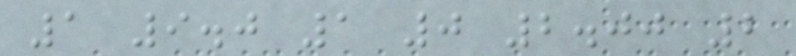1 9.0 1 0 2.00 2
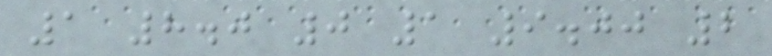1 8.0 0 1 9.00 2
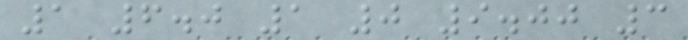1 6.0 1 0 9.00 3
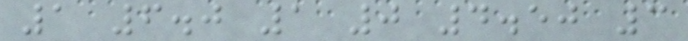1 6.0 1 0 4.50 3
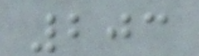203
